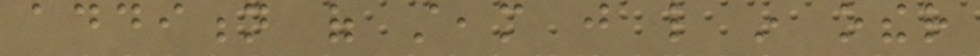addition of steam just like in other
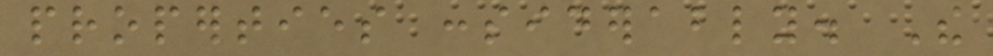properties considerably. The
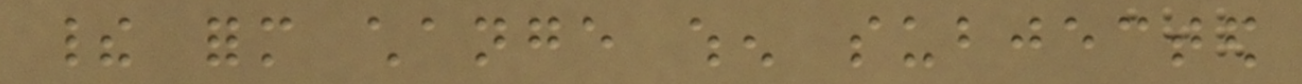their form change when subjected
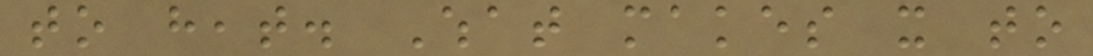to heat. What makes it to
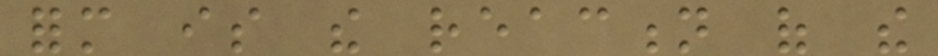form is the reaction of the
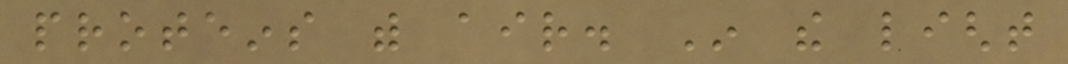proteins with air. In the light
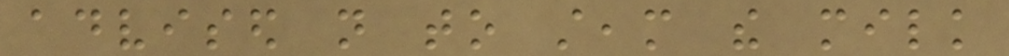advised not to steam the milk
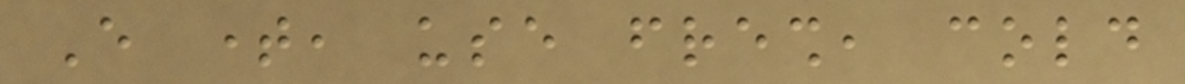Every time, use fresh, cold
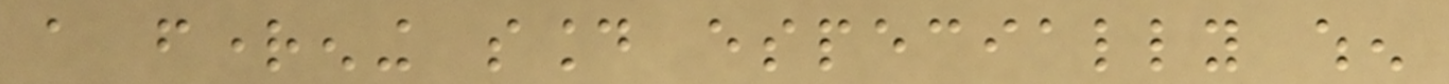a frightening sound especially when
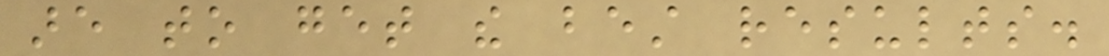are to get the best results.
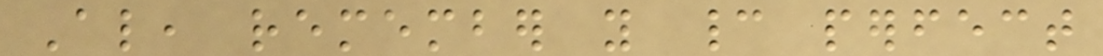Also, remember you cannot perfect
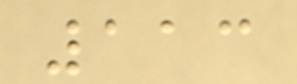113
